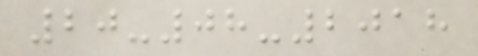20-08-2018
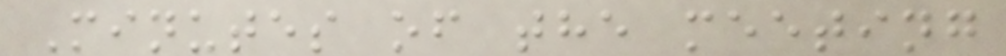Minutes of the meeting
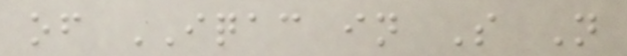of IQAC in S N
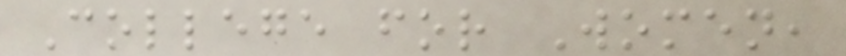College for Women,
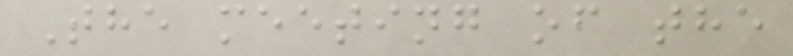The meeting of the
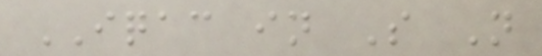IQAC in S N
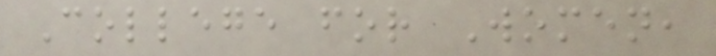College for Women,
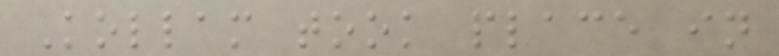Kollam took place in
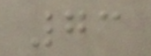73
